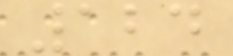124
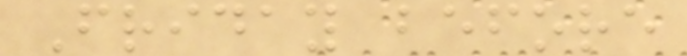Friday before
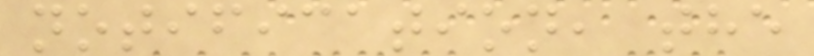notification, the
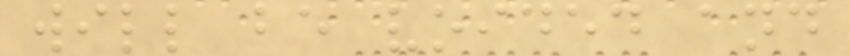will be voided and
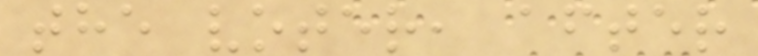the voter, after
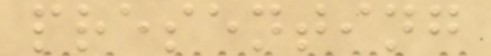presenting
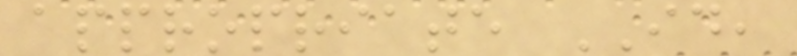appropriate ID,
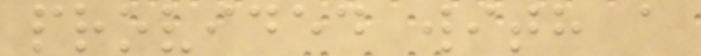provided with a
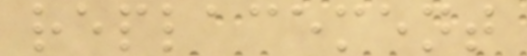replacement
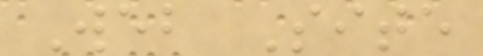Web Site
